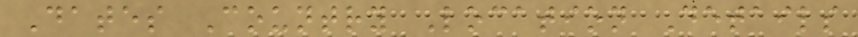Dates Country Location Details
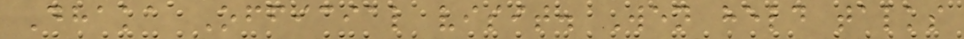Dhaka Official visit. Wen held talks
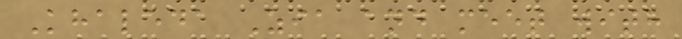Khaleda Zia and meet with
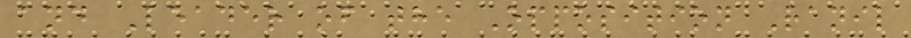and Leader of the Opposition Ranil
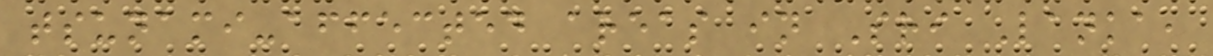tsunami-affected areas in Sri Lanka,
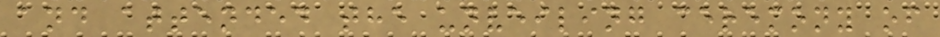and attended the unveiling ceremony of
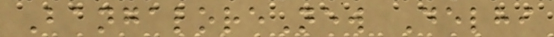BangaloreNew Delhi
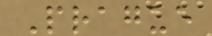Prague
